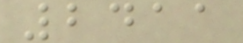2411
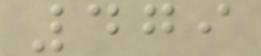479
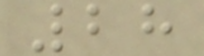28
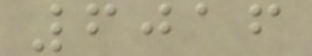6016
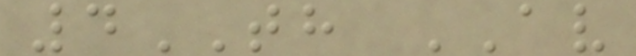4TH AV
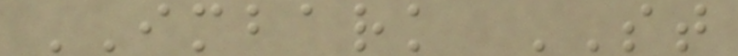IMBARK ST
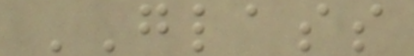GLASS
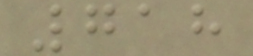718
